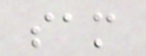sam
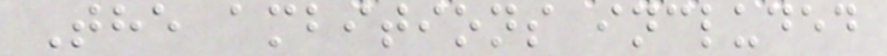The ambitions included
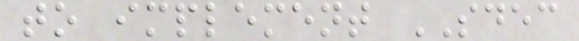to implement SDEC
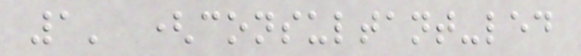1' (consultant-led
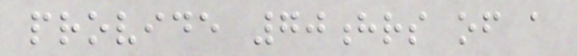provide 70hrs of a
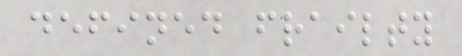defined frailty
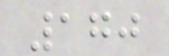170
